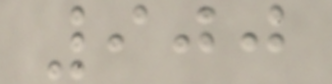900
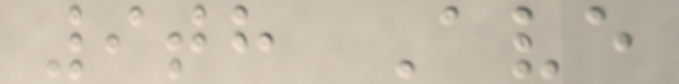9th Ave
